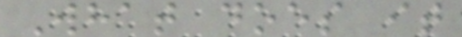What does it
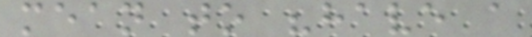mean to "have a
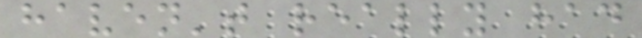haven't really had
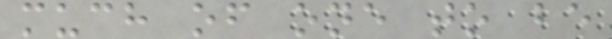much of one to be
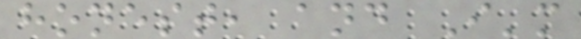honest, and I'm
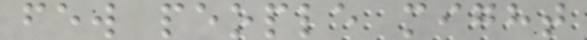few people might
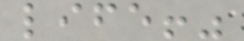life!"
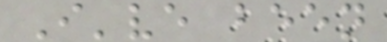I've been
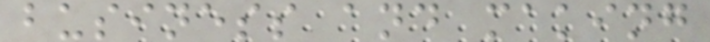business and making
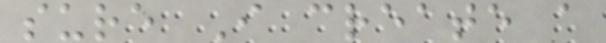sure I create a
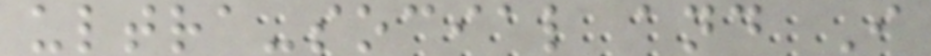ultra-social and I
